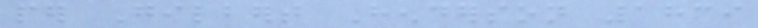per Gilbert Henderson 1839
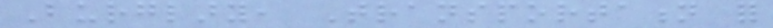Burglary, Transportation for
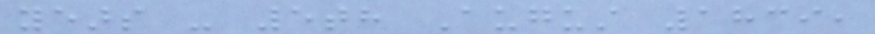years - 5th August 1839,
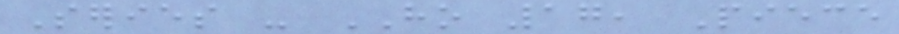Series - HO 17, Piece
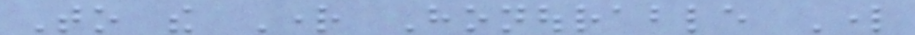To the Right Honourable Lord
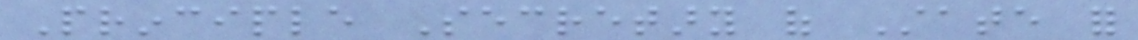Principle Secretary of State for
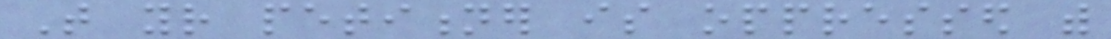That your petitioner is oppressed with
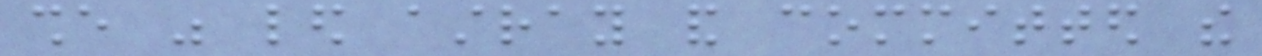she was led astray and committed the
